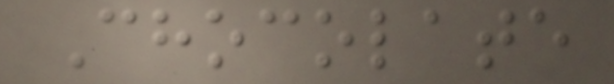Chocolate
